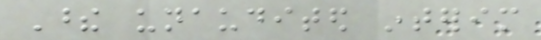These unaudited interim
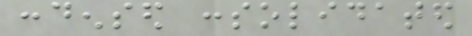condensed consolidated
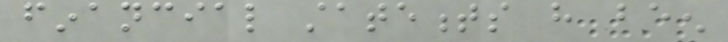financial statements have been
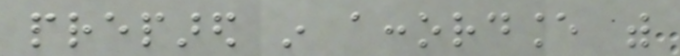prepared in accordance with
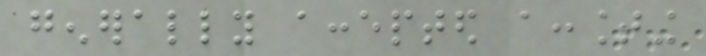generally accepted accounting
